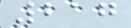217
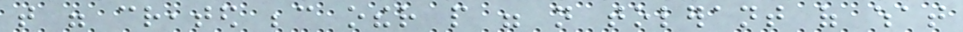that were created because other people were not tolerant of what
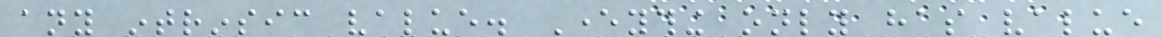any intrinsic value. Everything only has value
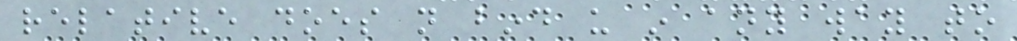relative does not bind us in any way to
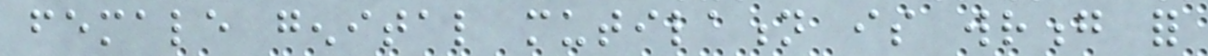female genital mutilation is wrong for
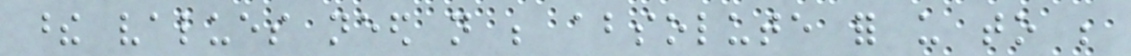these values need not be absolute for us to be
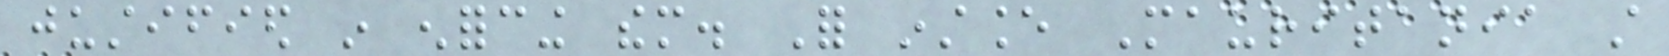justified in enforcing them. For instance Mauritania still
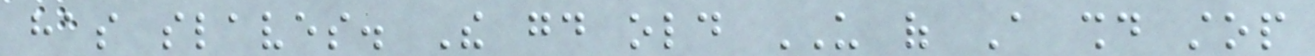has slaves. The good old US of A should stop
